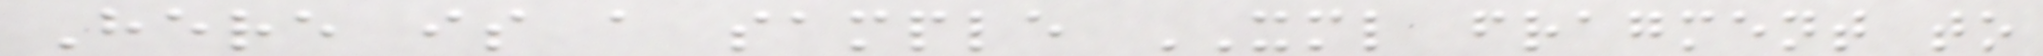Here is a sample XML fragment to
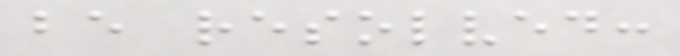be resolved:
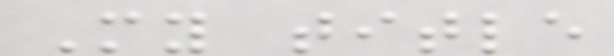My title
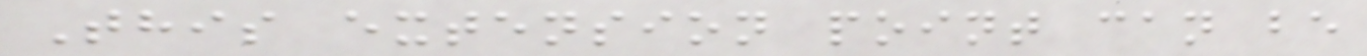This extension point can be
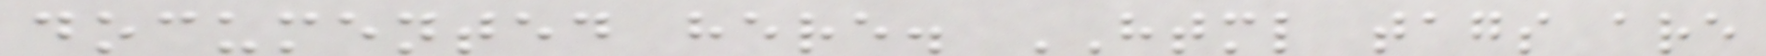documented here. HTML tags are
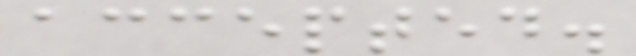accepted.
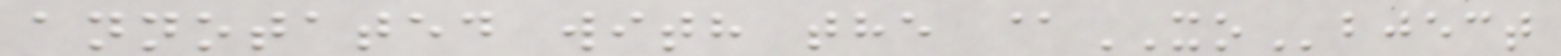annotated with the @XObject
